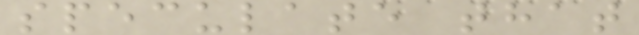speculate that
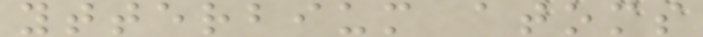ytterbium atoms
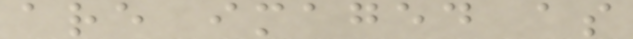are imaged as
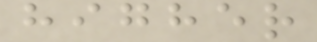higher
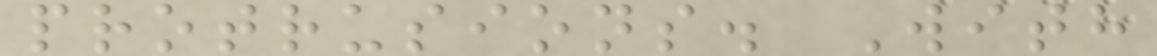protrusions. With
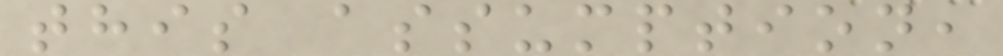this assumption,
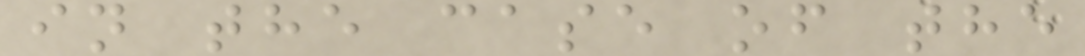in the case of the
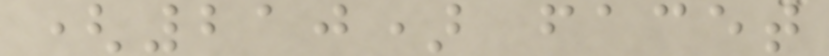(210) facet
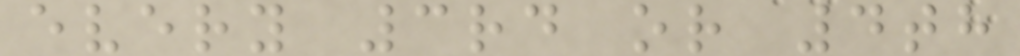every 3rd or 4th
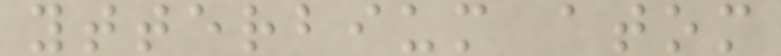ytterbium atom
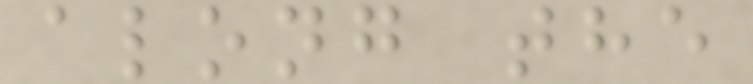along the
